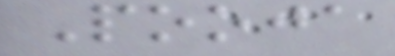Pooja
